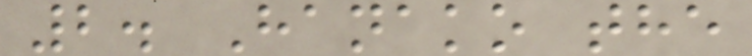2. Hanako the
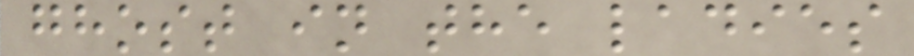ghost in the ladies
